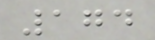174
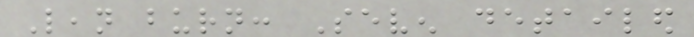Lean burn: Seven detailed
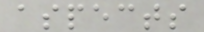aspects
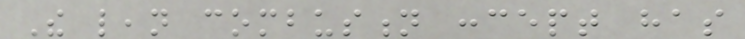The lean combustion concept has
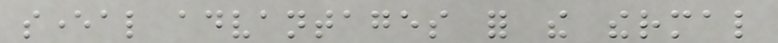several advantages for the thermal
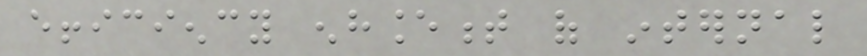efficiency enhancement of internal
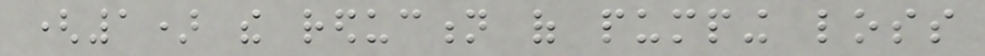(1) the reduction of pumping loss
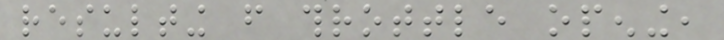resulting from throttle opening,
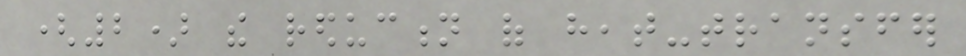(2) the reduction of heat-transfer
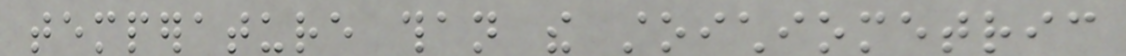temperature than the stoichiometric
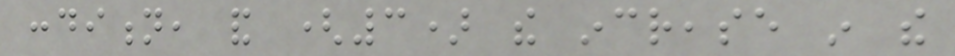condition, and (3) the increase in the
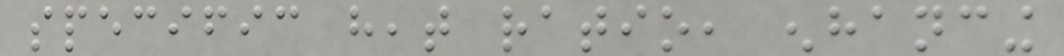specific heat ratio, enhancing
